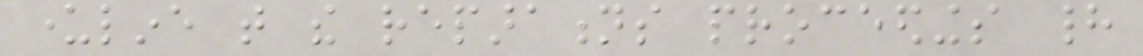underline that the reparations proceedings had
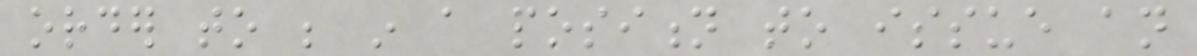order to be in a position to issue an
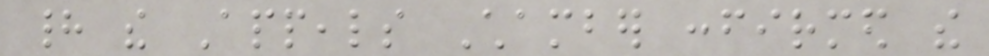had the Appeals Chamber confirmed the
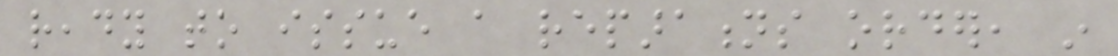ready to issue a reparations order, in
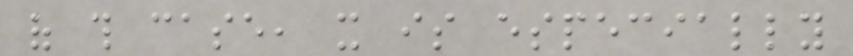of this case, it is especially
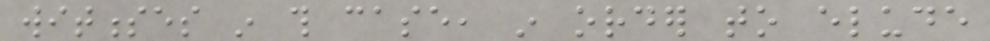witnesses in this case, in order to elude
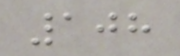108
